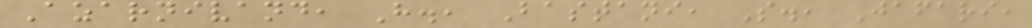Azarnivand, H., Bastani, S., Jafari,
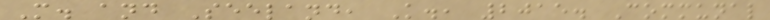M. and Seeland, K., 2015. Communal
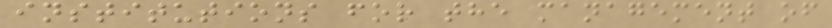institutions for the management of
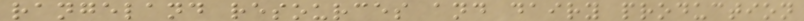rangeland resources and dairy production
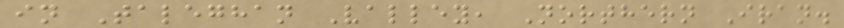in Taleghan Valley, Northern Iran.
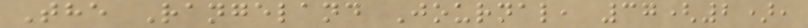The Rangeland Journal, 37(2),
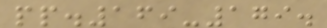pp.169-179.
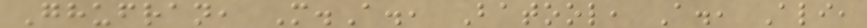Ghufran, M.A., Batool, A., Ali,
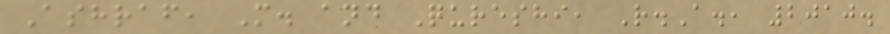Ashraf, M. and Qureshi, R.A., 2010.
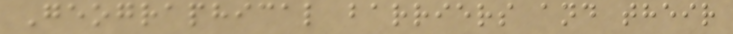Geographical barriers and their
